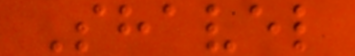Shavel
